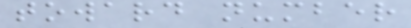toward number
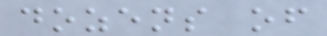dozens of
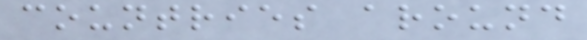countries around
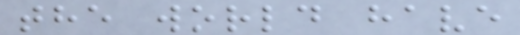the world have
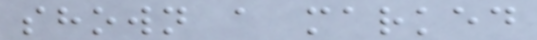shown a marked
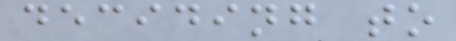deciding to
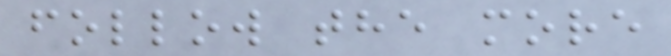follow the more
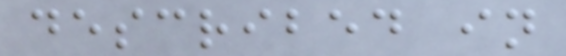described in
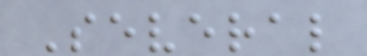Several
